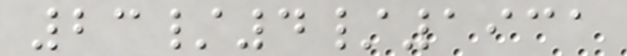23/4/1931
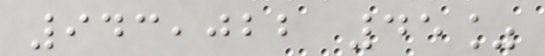943,022 45%
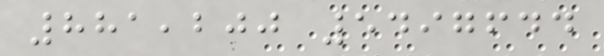881,200 5497644
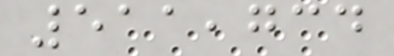511,734
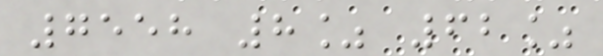7558 8% 62%
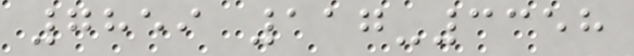7859 117-3358
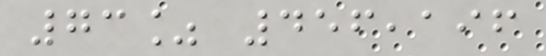73% 456,196
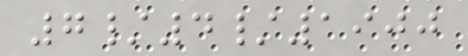7/4/1900
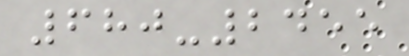680-2455
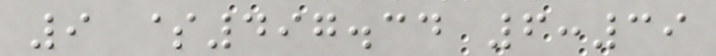9 $497.34 6:39
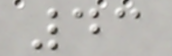43
